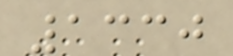1330
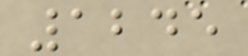1245
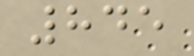845
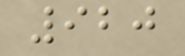920
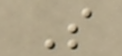So
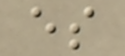es
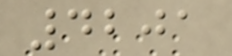4201
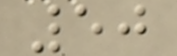50
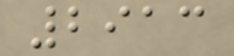2913
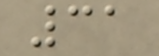31
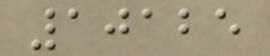10125
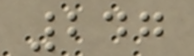247
